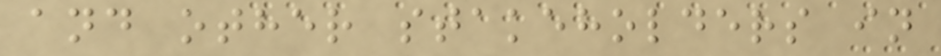and other stakeholders in
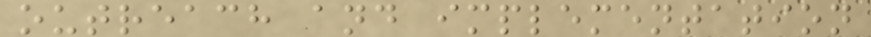outreach and implementation
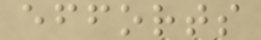efforts
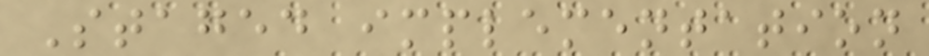Staged implementation
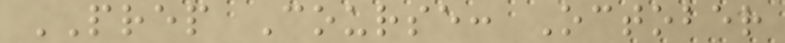PREP Course: October
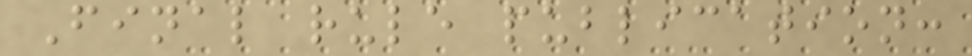Final rule publication:
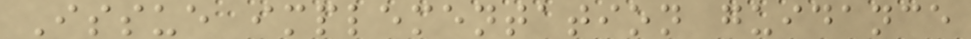Issue implementation guidance
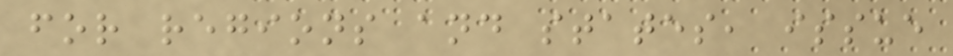for regions and states, issue
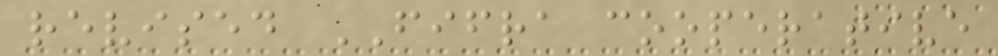revised FIFRA cooperative
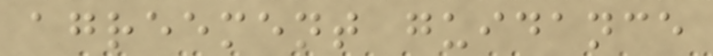agreement guidance
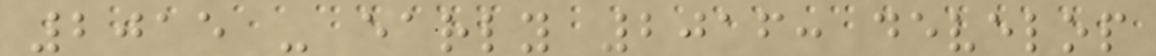2015 - early 2016: develop
